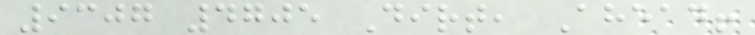9307 4705 Dirt, Ahead!
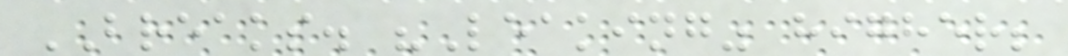BREAKS. "Leaking" higher;
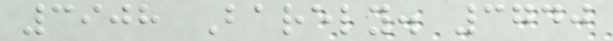3908 Barely. 3740
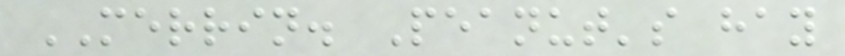MERRIN. Peanut's hay
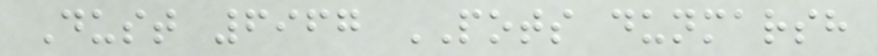Dust 6967 POTS dunmarsh
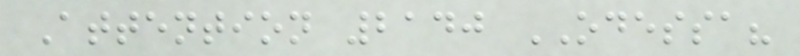Attention 2140 ODESSA?
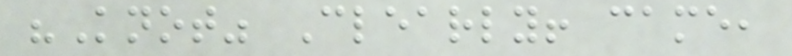"Knot" Clearly! came,
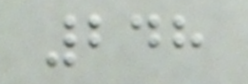248
